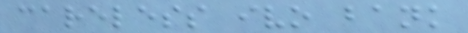careless ivo bank
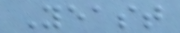Yeast
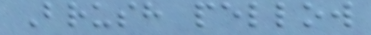Brush pellow
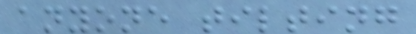anyone tilting
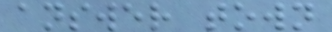answer town
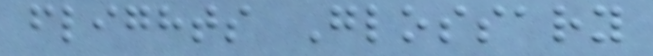flights Glossary
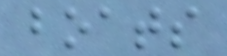boats
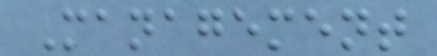Management
